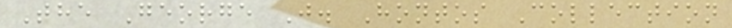The George J. Hontos Collection
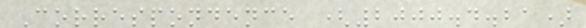Correspondence (2000.4.21)
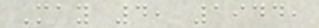May 4, 1944,
